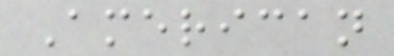American
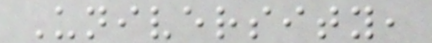University,
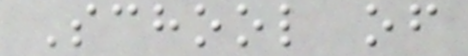School of
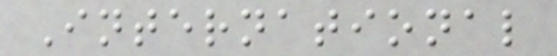International
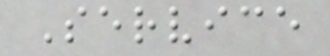Service
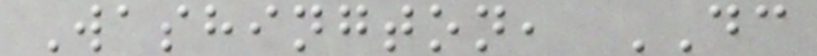Washington, DC
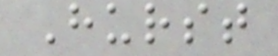Hurst
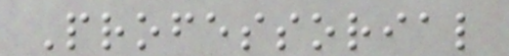Professorial
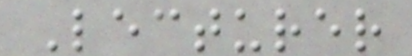Lecturer
